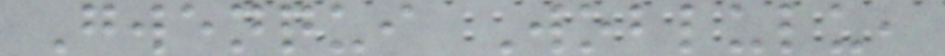Gwenqui Woblulu,
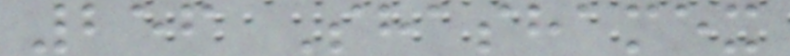256 Shashamex
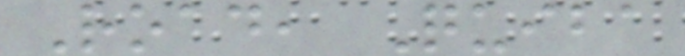Road, Quiba
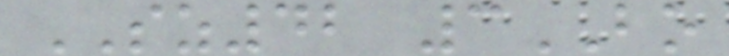SZ42 3BO
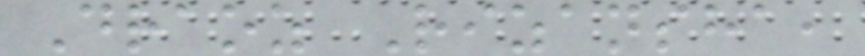Draoz Rizansha,
